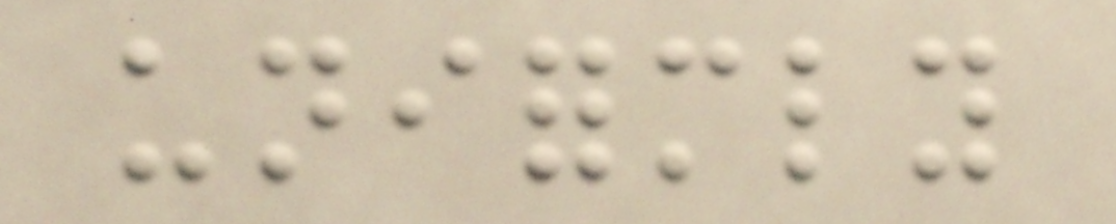uniformly
